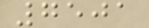7501
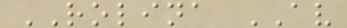ROLINA AV
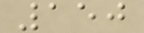150
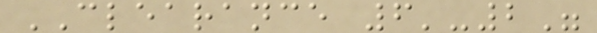CLEARANCE 6'-2"
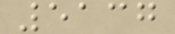5137
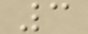3
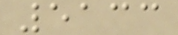5133
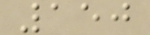150
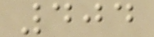404
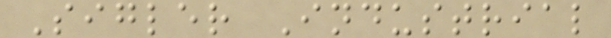Sigler Industrial
